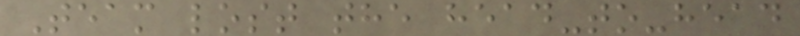Team lost the head-to-head
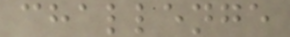challenge
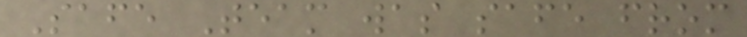Safe Team was safe from
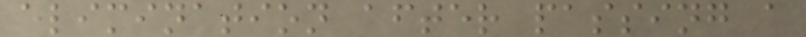elimination after passing a
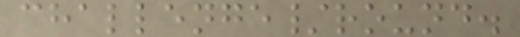challenge/round.
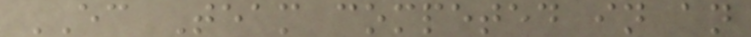EC Team competed in an
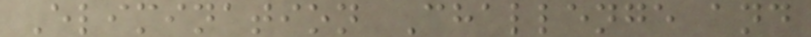Elimination Challenge and
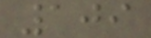109
